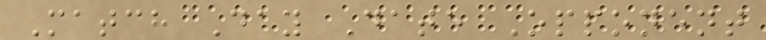Match Day Date Opponent
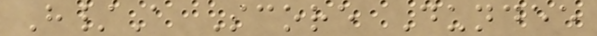H/A Score Dundee
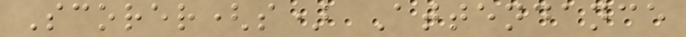Scorer(s) Attendance
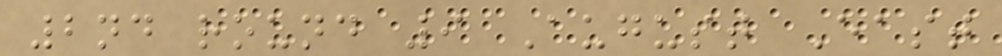2nd round 9 August East
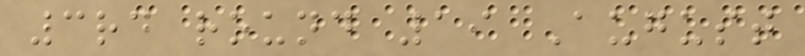3rd round 19 August
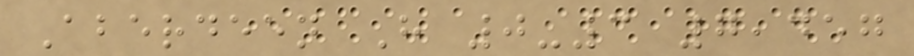Aberdeen H 0-3 7,457
